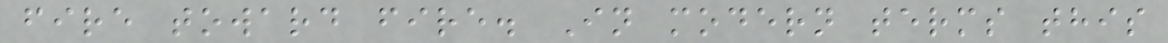fire toward fire. In modern terms this
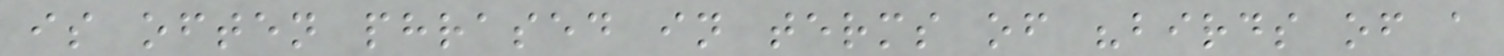is often phrased in terms of "birds of a
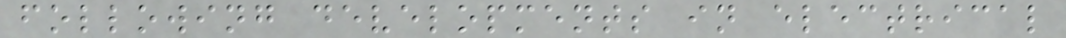following developments in electrical
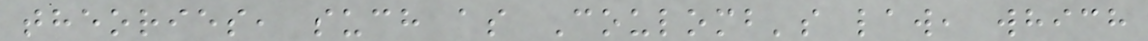theories, such as Coulomb's law, which
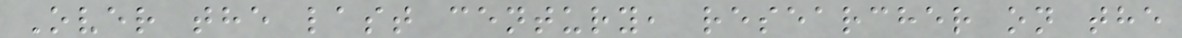Over the last century, researcher on the
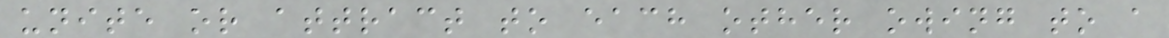unite or attract to each other owing to a
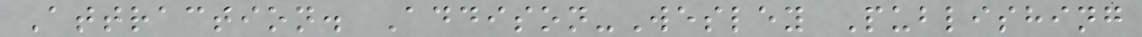Attraction. Addison-Wesley Publishing
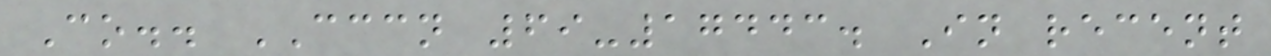Co.. CCCN 69-17443. In recent
